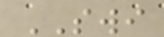SWI
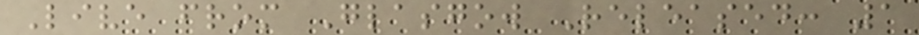Live from Glasgow Released: 1
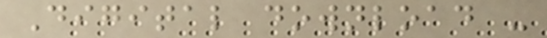Digital download -
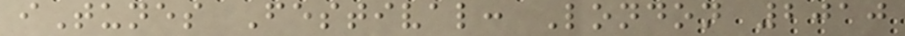iTunes Festival: London 2010
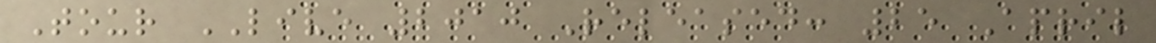Tour LIVE 2010 Released: 25 April
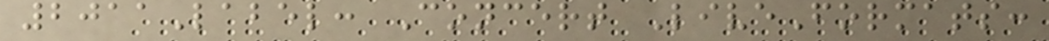2011Label: Concert LiveFormats:
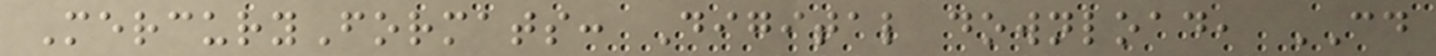MercuryFormats: Digital download, CD
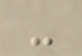-
